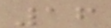16
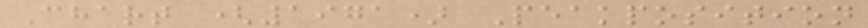Chart (1971) Peakposition
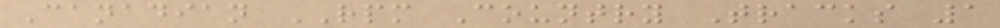Canadian RPM Country Tracks 1
